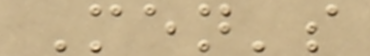Men's
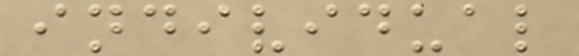individual
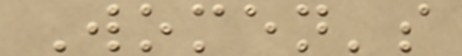Women's
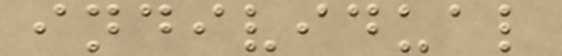individual
